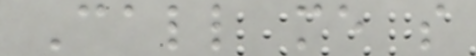Call me so
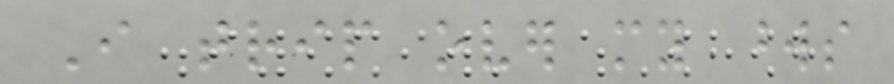I trip over my words
